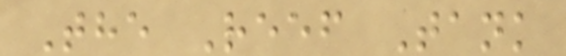The Reef Tank
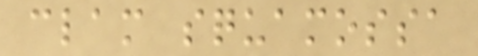clam squamossa
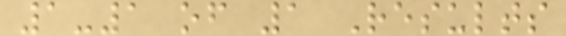1-1 of 1 Results
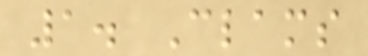1. Clams
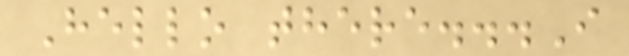Hello there...I
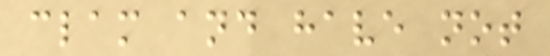clam and have not
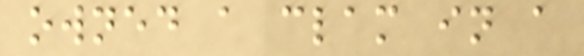owned a clam in a
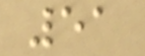51
